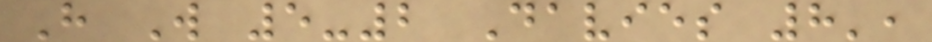H W 5-2 Davies 8',
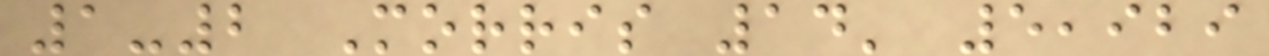1-2 Morris 14' 5,929
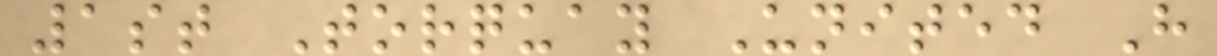1st Torquay United H
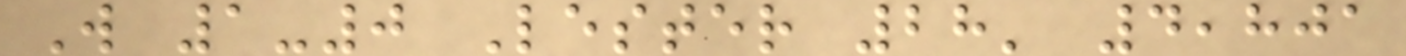W 1-0 Lester 28' 4,801
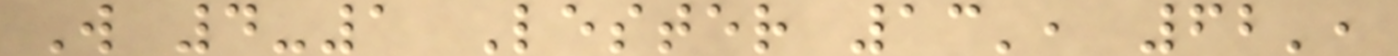W 4-1 Lester 13', 62',
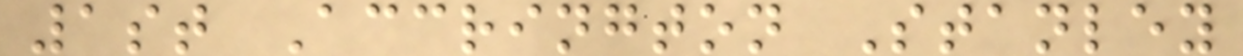1st Accrington Stanley
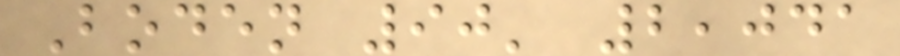Boden 90' 2,041
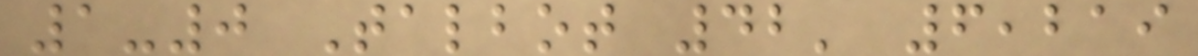1-0 Talbot 42' 6,219
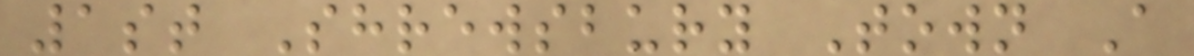1st Shrewsbury Town A
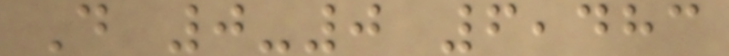D 0-0 6,483
